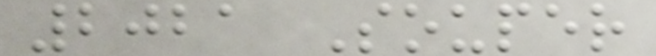2021 Souper
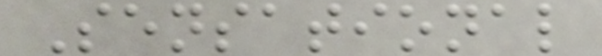Sensational
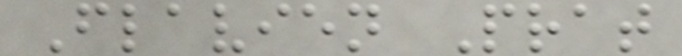Flavien Prat
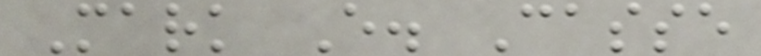Mark E. Casse
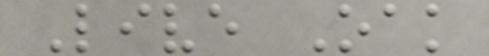Live Oak
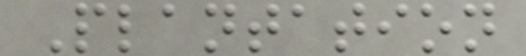Plantation
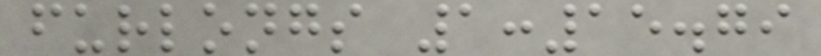furlongs 1:15.79
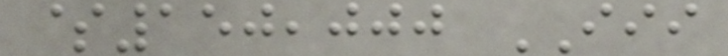$150,000 III
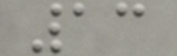13
